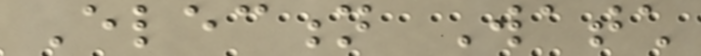Election Watch
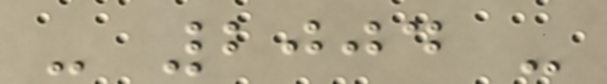- 2004 -
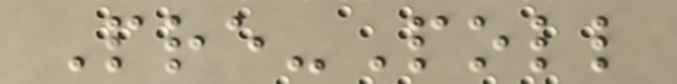Pre-Poll
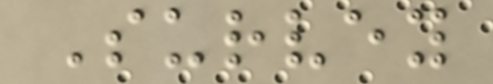Survey
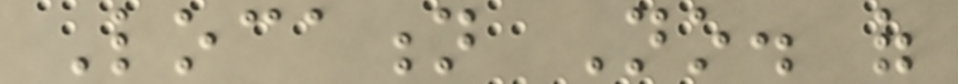Location No. of
